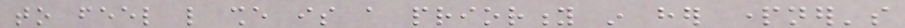to feel like she is a priority in her partner's
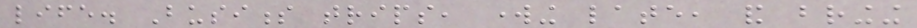life. Business trips, working late, and bringing
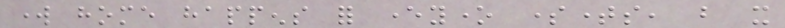work home happens for everyone sometimes, but it
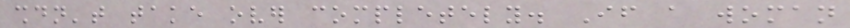shouldn't take over completely. If a woman
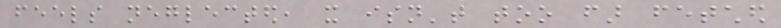feels neglected, it isn't too far fetched
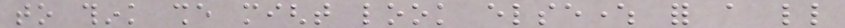to think she might look elsewhere for a little
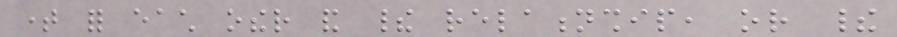time for each other and their relationship, or their
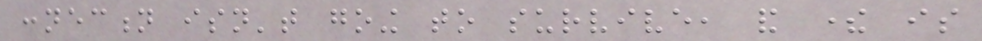connection isn't going to survive, and there is
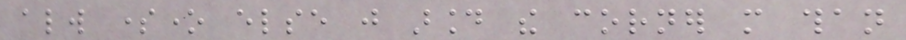always someone else just around the corner more than
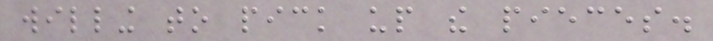willing to pick up the pieces.
